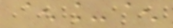^_^
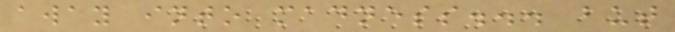away into madness... but
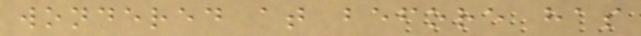wondered at before has
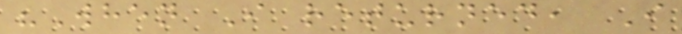"When I returned, I
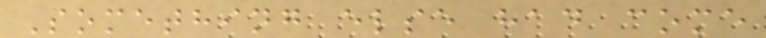Something else had come
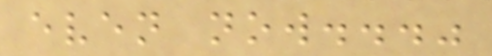even now..."
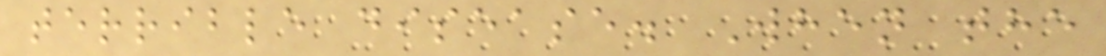terrible disease. When the
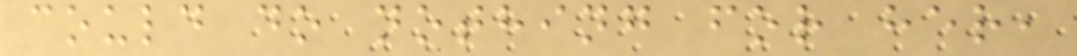could do nothing for her,
